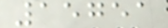15751
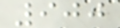900
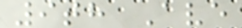9th Ave
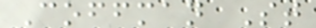Coffman St
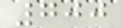700
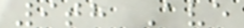9th Ave
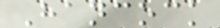Hancock
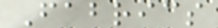Fabrics
